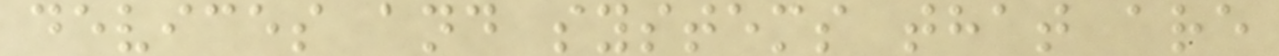devices and systems that are
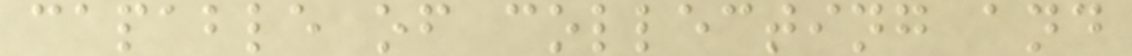capable of collecting and
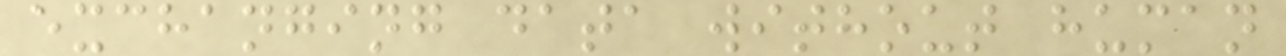exchanging data without human
